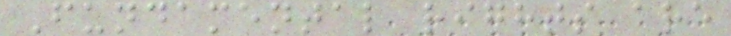Fundamental rights are
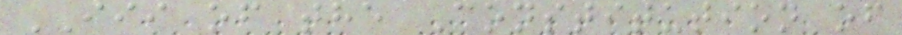III of the Constitution of
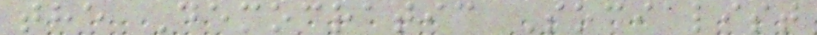the Democratic Socialist
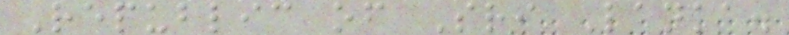Republic of Sri Lanka.
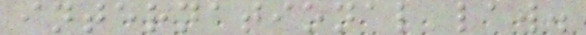international law.
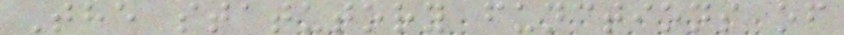The statutory functions of
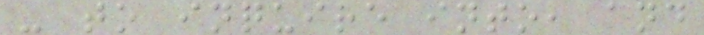- to inquire into, and
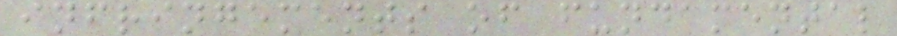infringements of fundamental
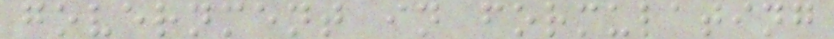government in formulating
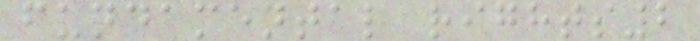fundamental rights2
